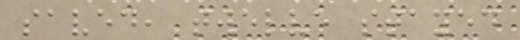saved, twelve stayed
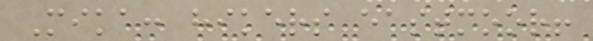Mika: hikers eastmoor!
